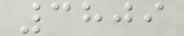3809
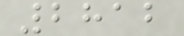2812
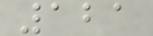121
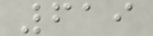619
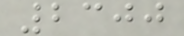2300
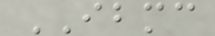IBMC
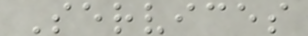Services
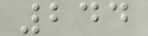244
